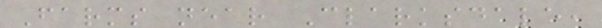Farms near Clarksdale,
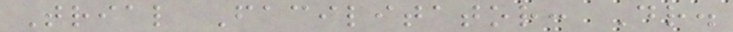Trial Facilitator: Dr.
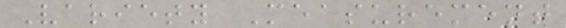Variety Measurement
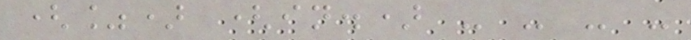(%) (in.) - - - -
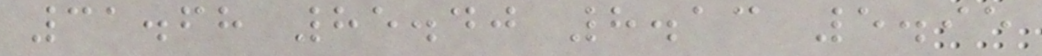31.68 85.40 8.13 5.95
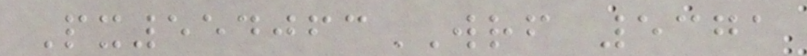Px554063WRF 5371
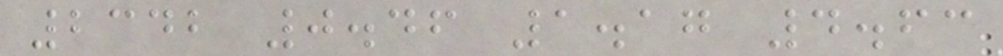2342 0.46 1.17 4.63
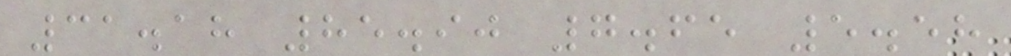31.18 85.90 7.65 5.58
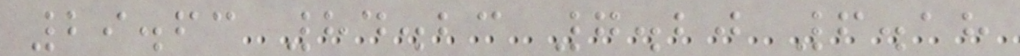29.63 84.23 7.20 6.18
